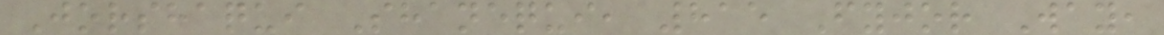Jorshaqui Shanequi, 815 Fyjor Way,
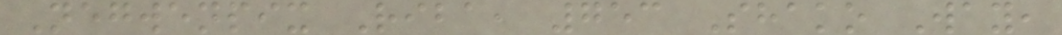Negwenpix Riba, 753 Shako Way,
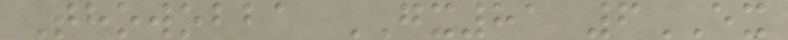Thowobba GX81 6EX
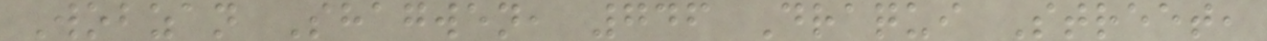Wobzan Shagwen, 746 Draqui Street,
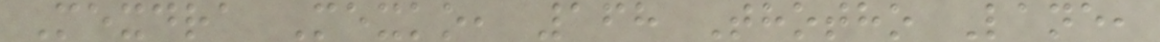Mexdra Mexko, 168 Thotho Lane,
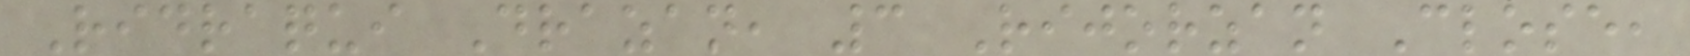Ridraqui Drazan, 3 Rijorzan Close,
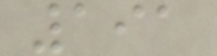191
